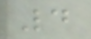4
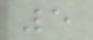5
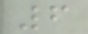6
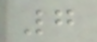7
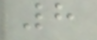8
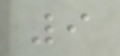9
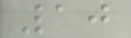10
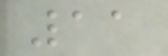11
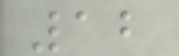12
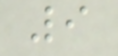9
